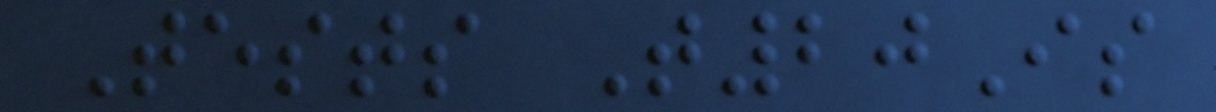Tests T20Is
